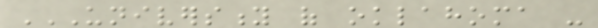UNIVERSITY OF OKLAHOMA -
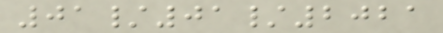01/01/2021
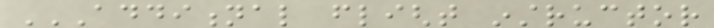ADDITIONAL FLIGHT INSTRUCTOR
